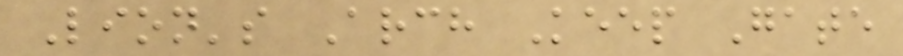Lion's Arch Keep Gate
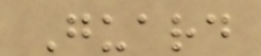Guard
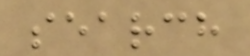search
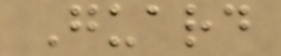Guard
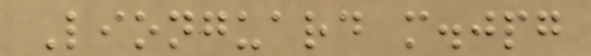Lionguard m.jpg
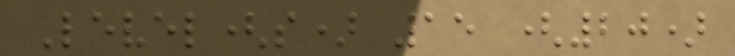Level(s) 15 (20)
